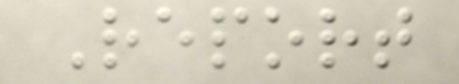Report
